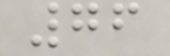76
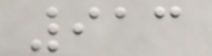913
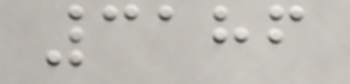3186
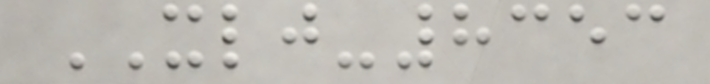XLJ-8353
